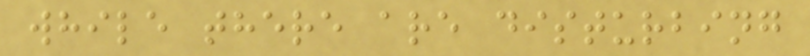while there are disturbing
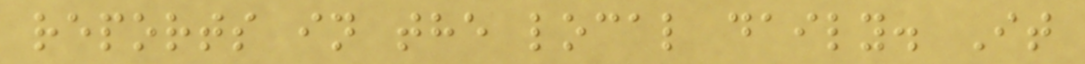reports in the local daily. It
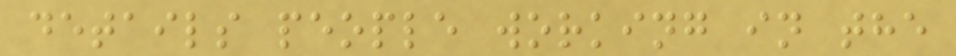details people working in the
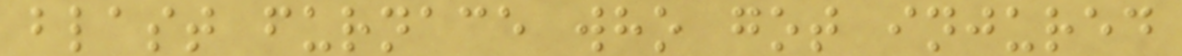blast furnace who got injured
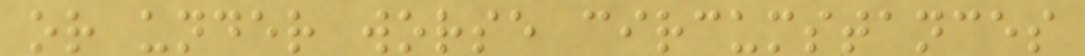or under worse circumstances
